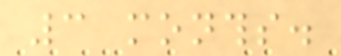3 months.
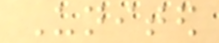United
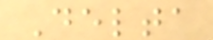Delta
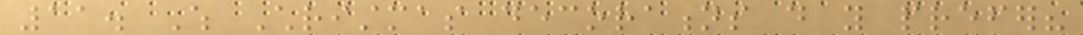11. Which Christmas decorations do you prefer?
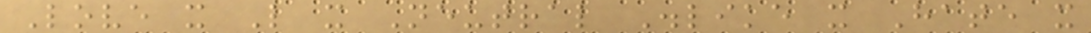Love it Like it Neutral Dislike it Hate it
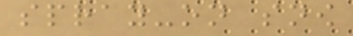spray-on snow
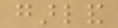garland
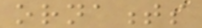ornaments
